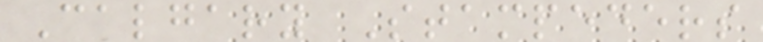Calgary Stampeders
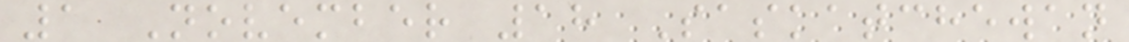1 November 18 Saskatchewan
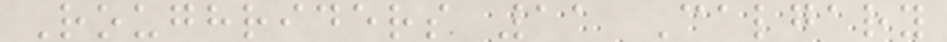Roughriders 11 Calgary
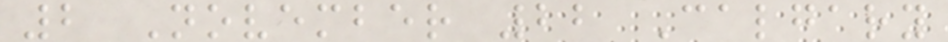2 November 22 Calgary
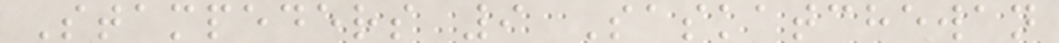Stampeders 9 Saskatchewan
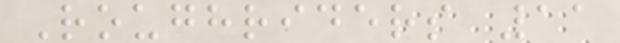Roughriders 11
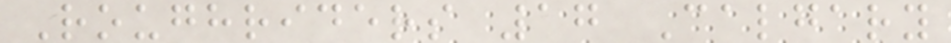Roughriders 17 Calgary
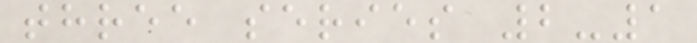three series 2-1
